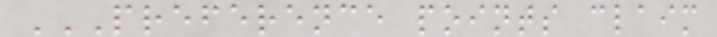PREFERENCE POINTS CLAIM
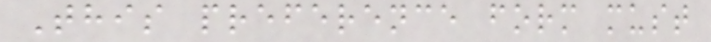This preference form must
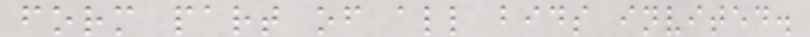form part of all bids invited.
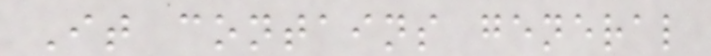It contains general
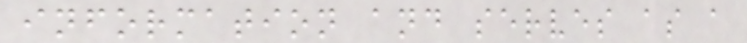information and serves as a
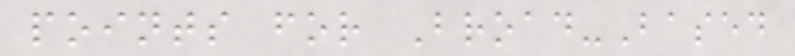points for Broad-Based
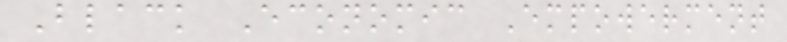Black Economic Empowerment
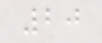20
